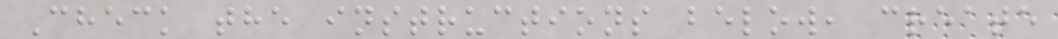Check the instructions below, create
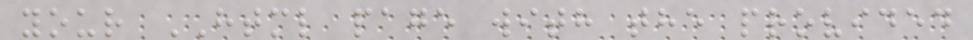your HTML page with the provided
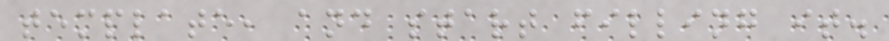template, and start filling it.
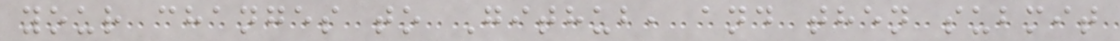your changes to Github, and then submit
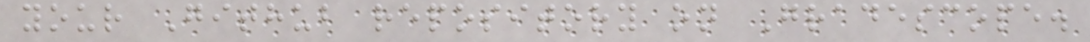your Github repository on Gradescope.
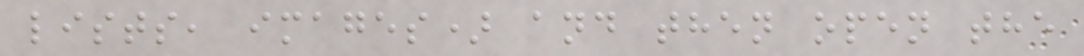lists, images) and then open the
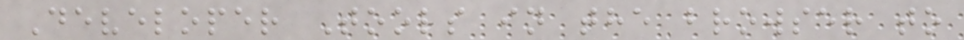Developer Tools in the browser to
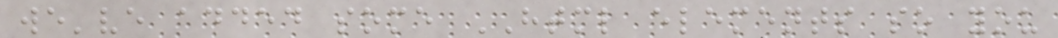we've added some HTML elements so you
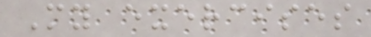My exercises
